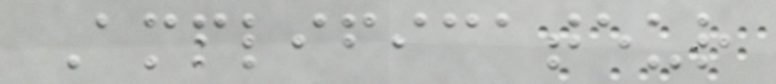Amplificateur
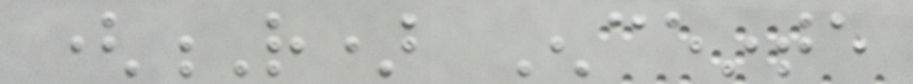(R) Enceinte
